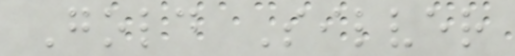Gold Silver
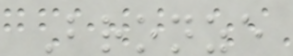Bronze
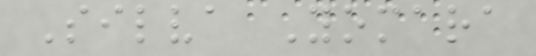Silva Yomara
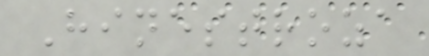Hinestroza
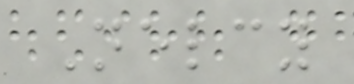Nelcy
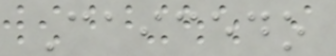Caicedo
